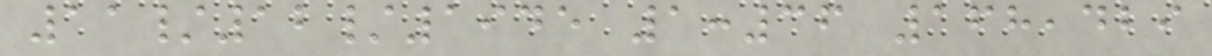11/12/1945 1:36 168,429
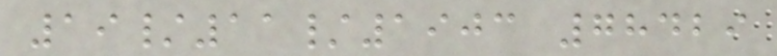19/11/1903 78429
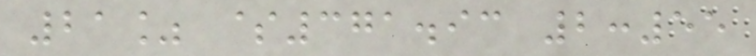21% $371.93 2:55
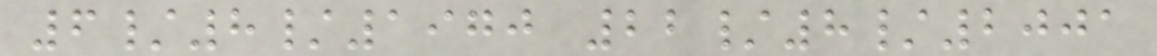6/8/1970 22/8/2001
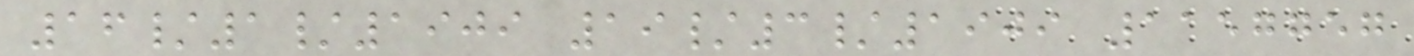16/1/1909 19/3/1909 1157757
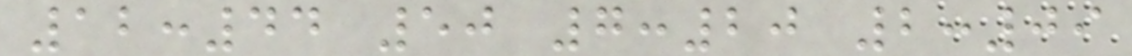12:44 50 7:20 2:09
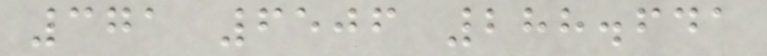371 6506 288.641
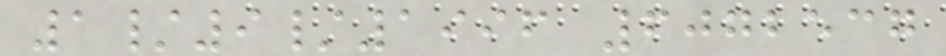1/9/1996 6072537
